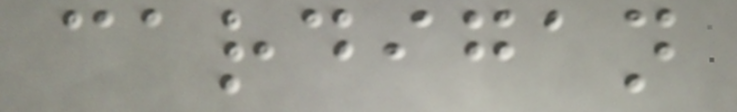cardigan
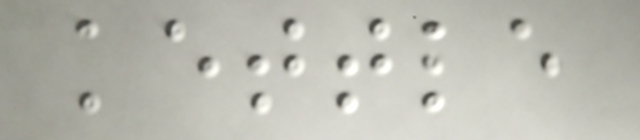kettle
